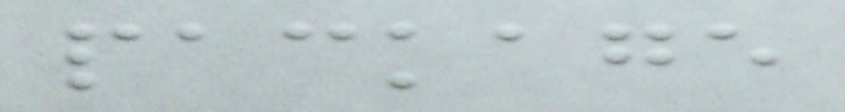package
